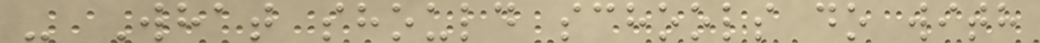- What should schools do with
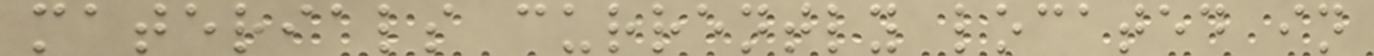materials currently located in
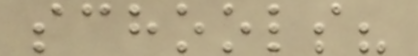schools?
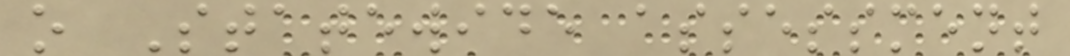o Statewide assessment
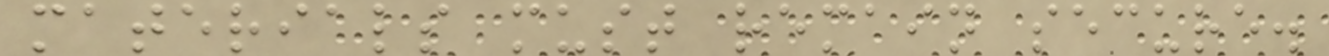materials must remain secure.
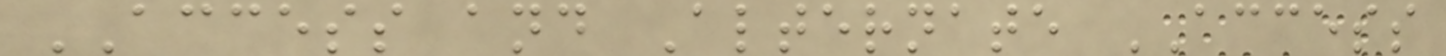ACCESS and Alternate ACCESS
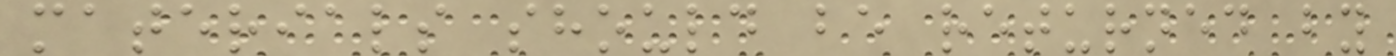materials should be returned by
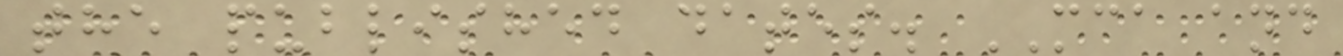the published dates. MCA and
